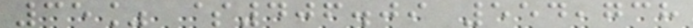35% $406.09 554,738
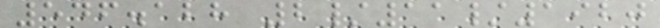546.128 2/11/1920
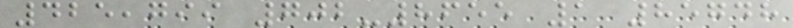425,799 702-8655 1 85748
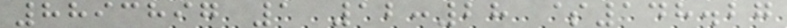8893897 1 12:28 $148.27
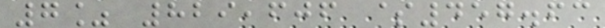7% 829,606 $457.63
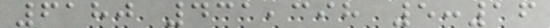6180 431,398 5:16
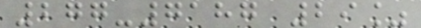277-7187 29%
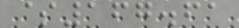$167.61
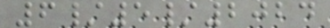6/5/2024
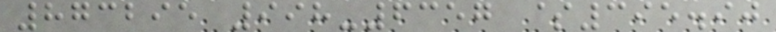873295 998-6357 $395.90
